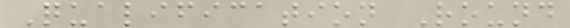Qualification Round
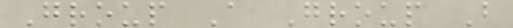Group A Group B
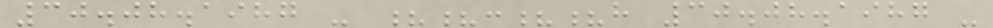30.08.1987 - ??:??h 30.08.1987 -
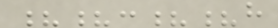??:??h
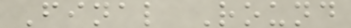Final Round
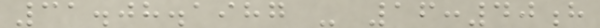31.08.1987 - 16:40h
